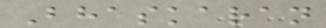Bhaskaran
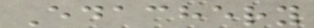Edachery
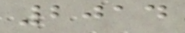2014
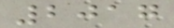2017
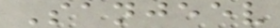Sanjeev
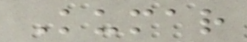Kumar
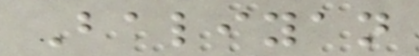Baliyan
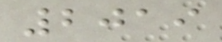2019
